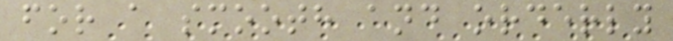for a smooth and orderly
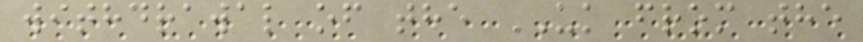withdrawal of the UK from the
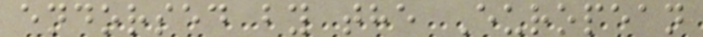endorsed by the European
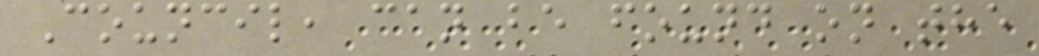Council, can be found on the
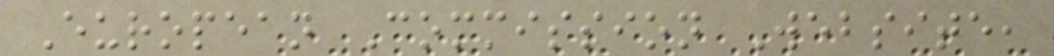European Commission Website,
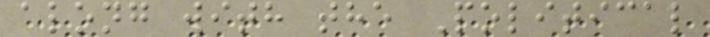along with the Political
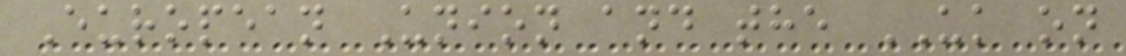European Union and the UK on
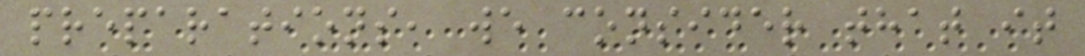preparations, we consider that it
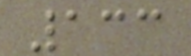133
